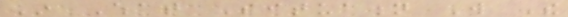In What Situation Will The
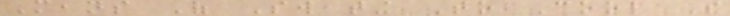Means Of Sweating To Cool The
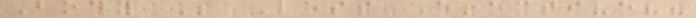Body Be Less Effective??
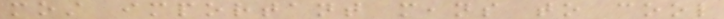most important means to cool
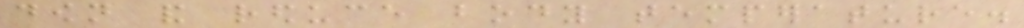down and reduce body temperature.
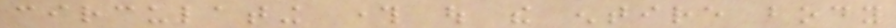circulating through out the entire body
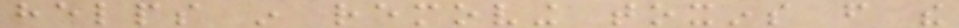helps in removing toxins from the
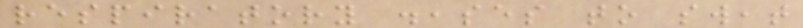respiratory diseases to sweat
